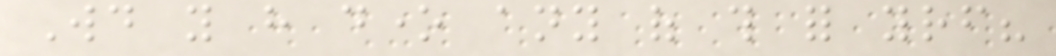Would you have done any of this for yourself?
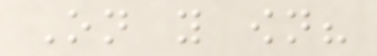On you own?
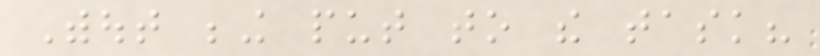Without being put to the task?
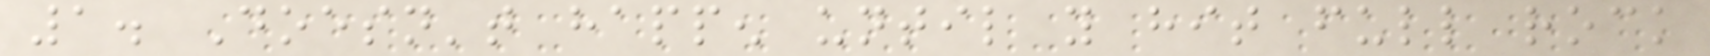1. Doesn't happen until you hit full rock
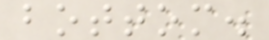bottom.
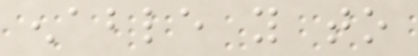enable you to
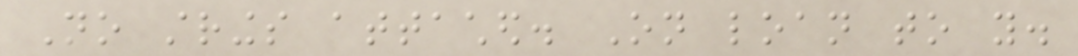No strings attached. On loan to you.
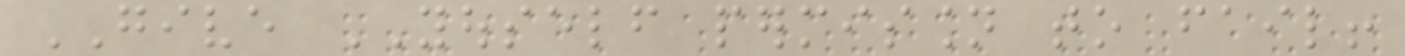GIVE YOUSELF permission to fail!
